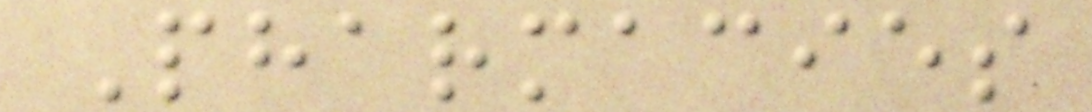Pharmacies
